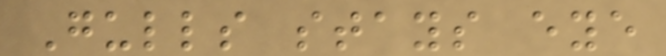Gulls stays eye
